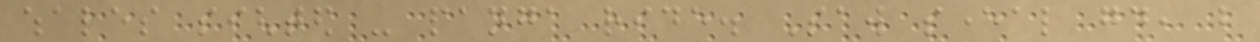whales sighted - panga ride. Saw several good, but
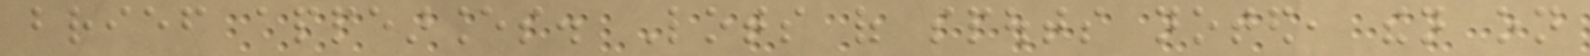brief appearances. Lots of spouts noted, then on
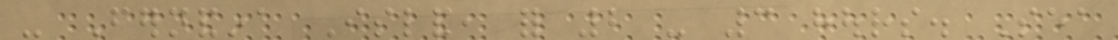- Fernandina Island, for 2 - 3 hours. Sea
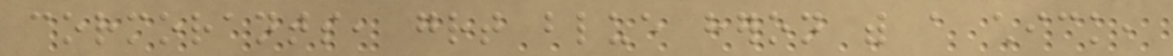cormorants, great blue heron with a chick,
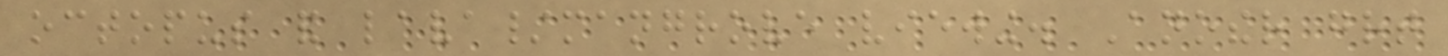octopus and lava/mangrove viewing. Another great
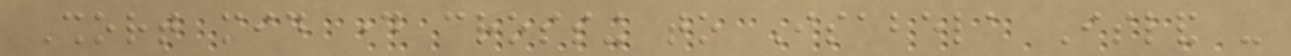Short mid day crossing to Isabela Island -
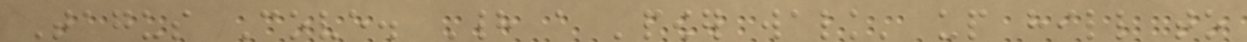Tagus Cove. Had a 'power walk' up hill to
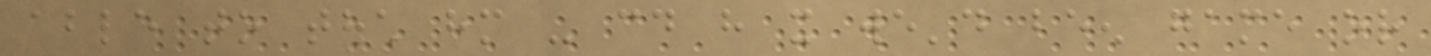able to touch him - could have it we'd been game or
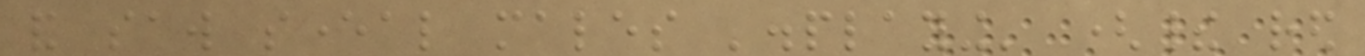and saw several males 'displaying' (their red
